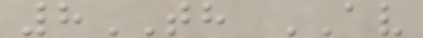8TH AV
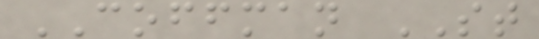COFFMAN ST
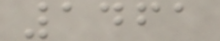1461
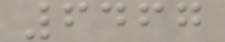6467
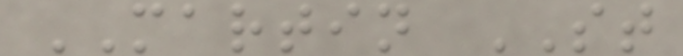MARTIN ST
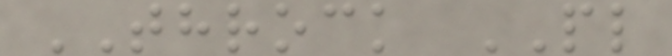THROCK PL
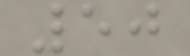50
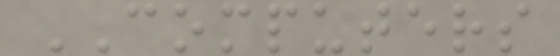COMPUTERS
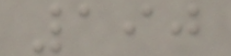190
